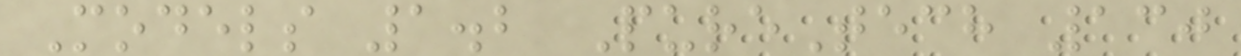Models 1.2 PureTech 130
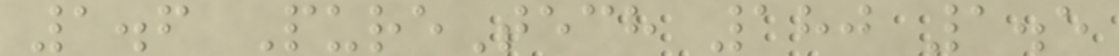1.6 PureTech 180 1.5
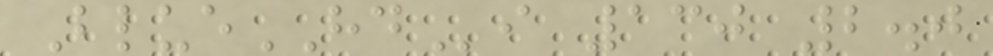BlueHDi 130 2.0
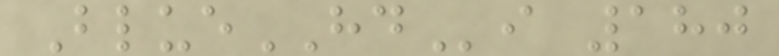BlueHDi 180
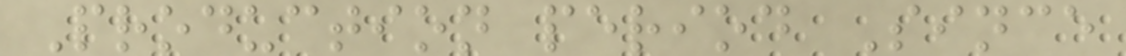Production period Since
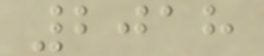2018
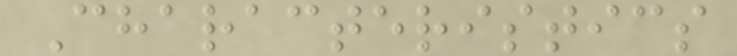Characteristics
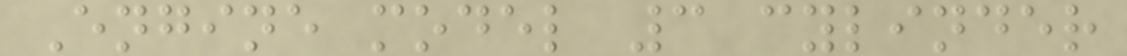Engine model 3 cylinder
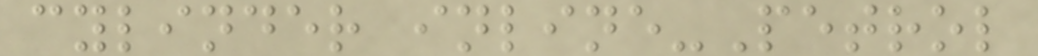cylinder inline-Petrol
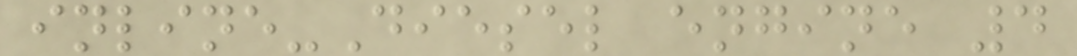inline-Diesel engine 4
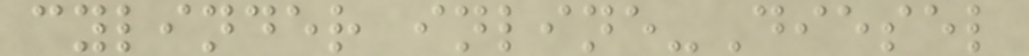cylinder inline-Diesel
